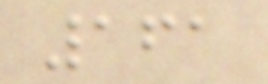161
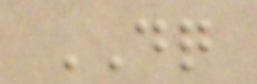DQ
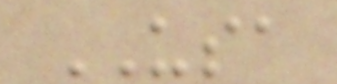USA
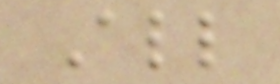All
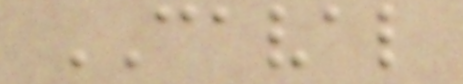CAVAL
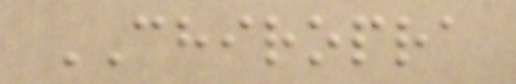CHIROPRA
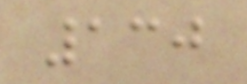130
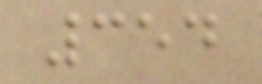354
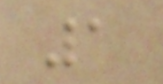1
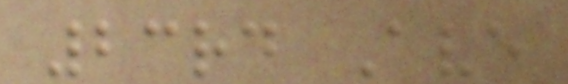23rd Ave
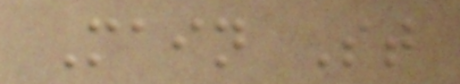Main St
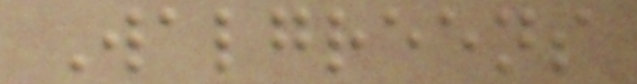Walgreens
